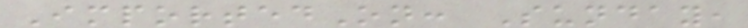ImportedOn: Sunday,
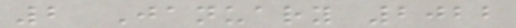2 January 2022
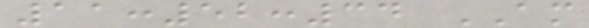11:52:34 AM
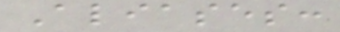Aliases:
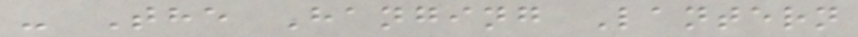- The Hanging Lantern
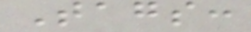Tags:
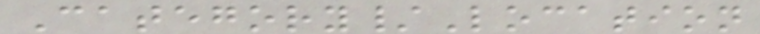Category/Location
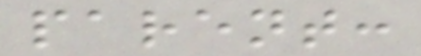parent:
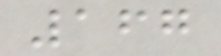167
